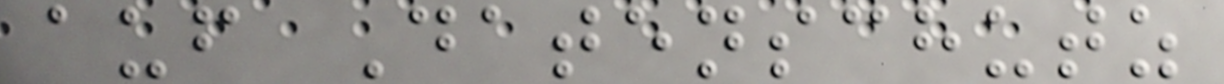auf Datenschutz
